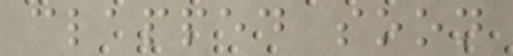clapped soon
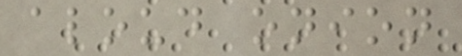aloud onion
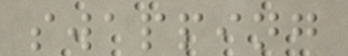swapping
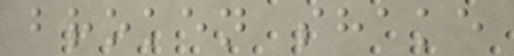broken shake
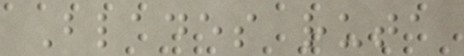Blades ruta
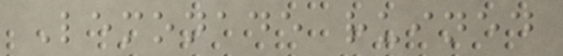Lemonade ruined
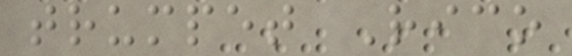trumpet Rico
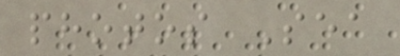photos Sea
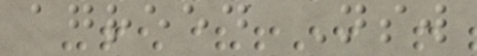agreed Nsw
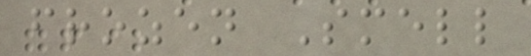frozen Smell
